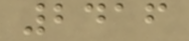2416
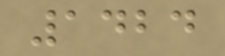1424
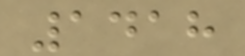1418
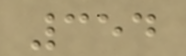354
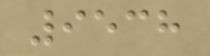9538
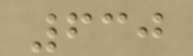630
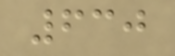630
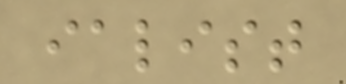ialist
